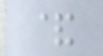&
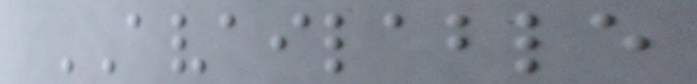AVAILABLE
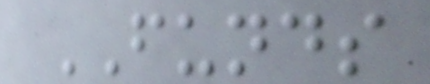FUNDS
